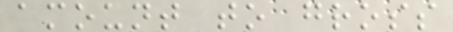amount to gross
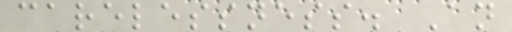carelessness. An
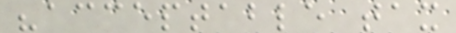"acceptable tax
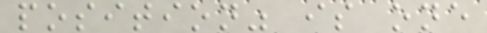position" is one
